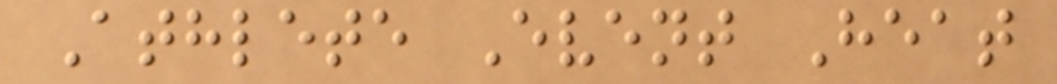Athlete Event Heat
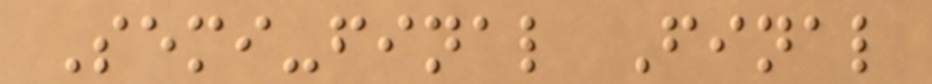Semi-final Final
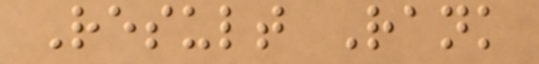Result Rank
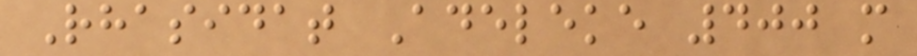Rhasidat Adeleke 400 m
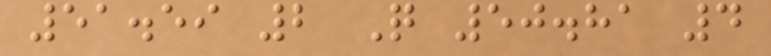51.59 2 Q 50.81 4
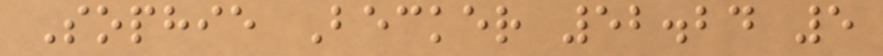Sophie Becker 52.24 5
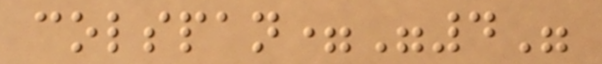colspan="4"
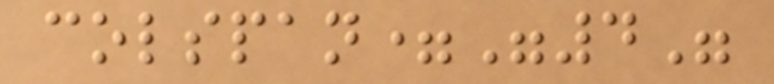colspan="4"
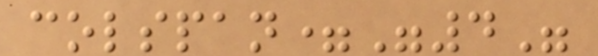colspan="4"
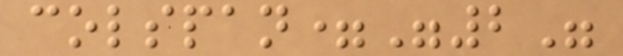colspan="2"
